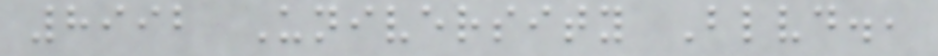8992 University Blvd.,
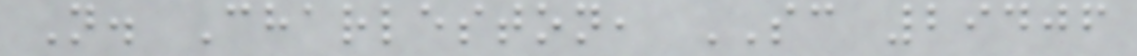N. Charleston, SC 29406
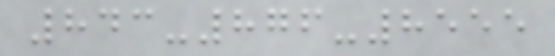843-876-8555
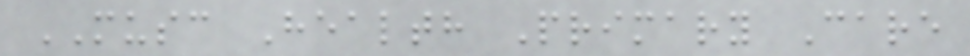MUSC Health Primary Care
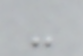-
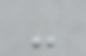-
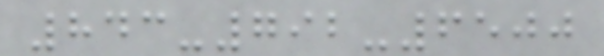843-792-6500
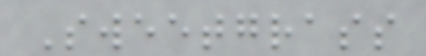Sweetgrass
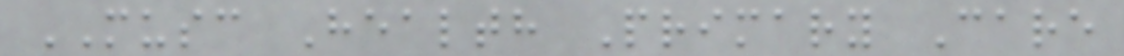MUSC Health Primary Care
